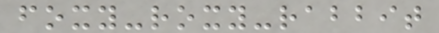foxy-roxy-rabbit
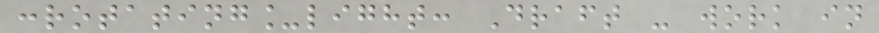:rotating_light: Draft - work in
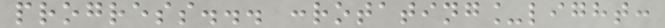progress... :rotating_light:
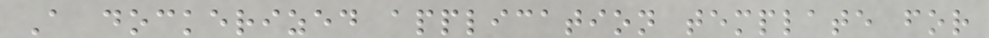A dockerized application template for
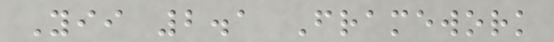Yii 2.1 Framework
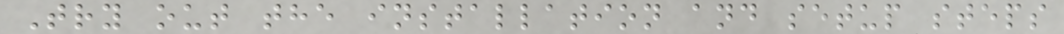Try out the installation and setup steps
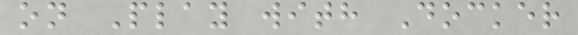on Play with Docker
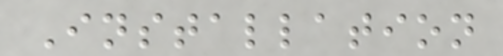Installation
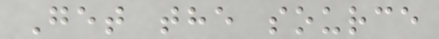Get the source
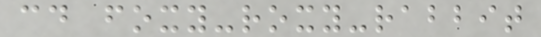cd foxy-roxy-rabbit
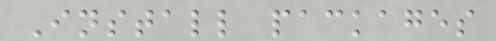Install packages
